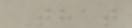That
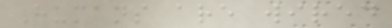Humans are wired
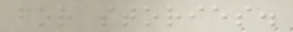for stories.
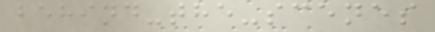behind-the-scenes
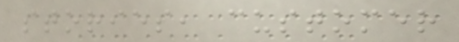stories, customer
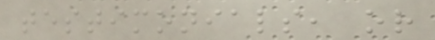testimonials, or
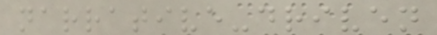narrative-driven
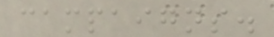campaigns.
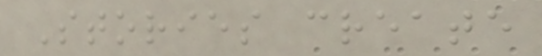Stories create
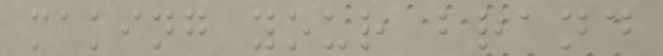making your brand
